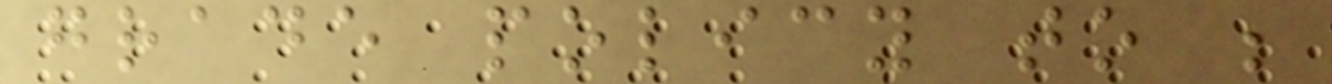grade policy to be
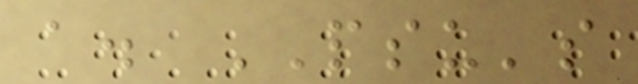a. PSU's
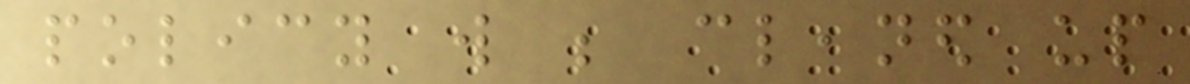policy will be cleaned up
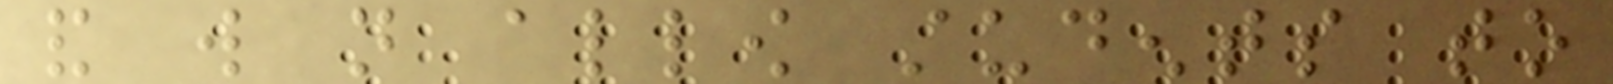and will not allow students to
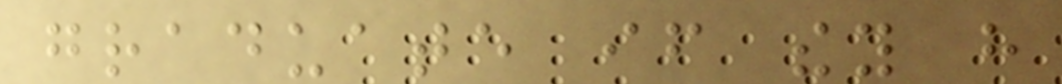graduate if they have
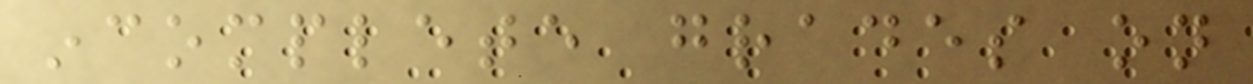incomplete grades on
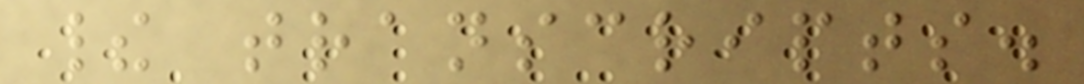their transcripts.
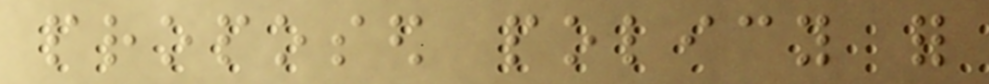proposed policy for
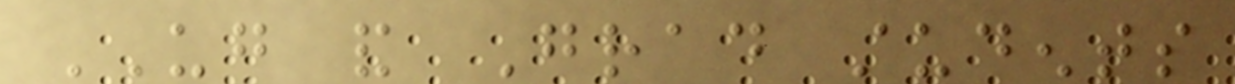UG and Grad students
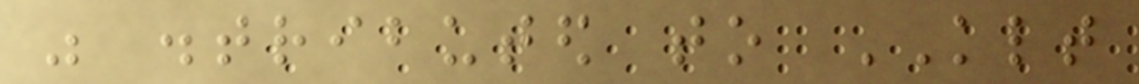was distributed to KLT
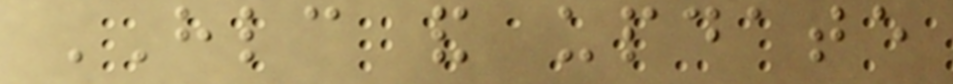HLC and update
